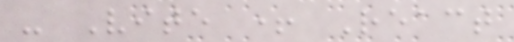- Vite + React
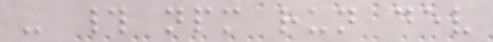- # npm run dev
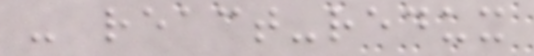- react-redux
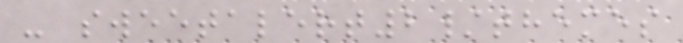- sweetalert2/themes
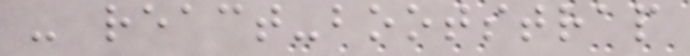- react-bootstrap
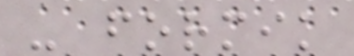- formik
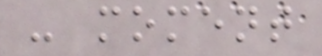- moment
